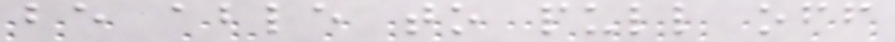be able to pull off
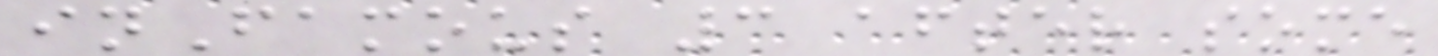inFamous 3 after some
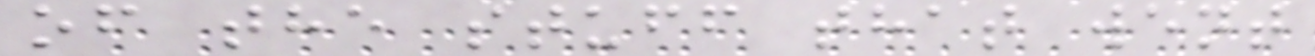of the stuff that went
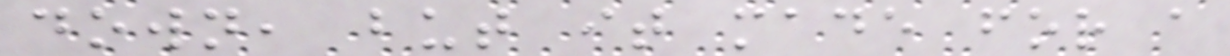down, but it made for a
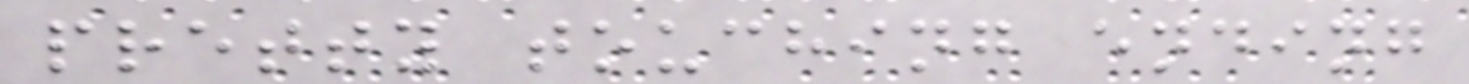pretty touching ending
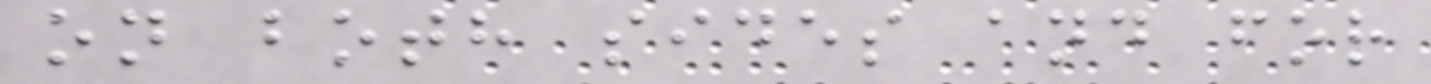on both sides and for
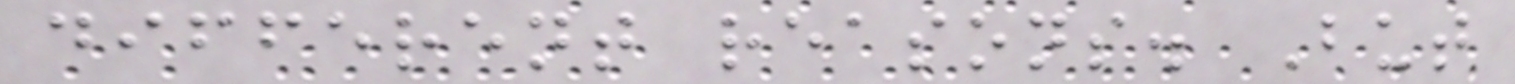different reasons. But
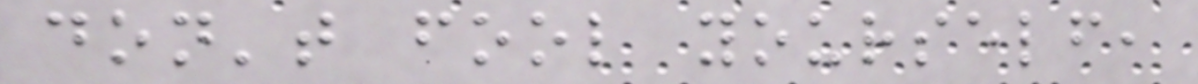don't fool yourself,
